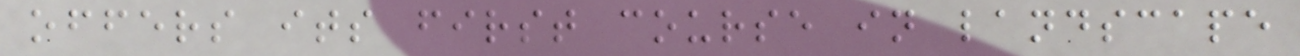offers its first course in landscape
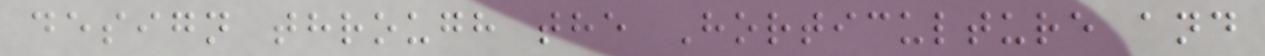design through the Horticulture and
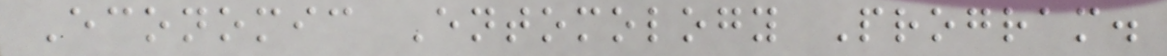Economic Entomology Program.
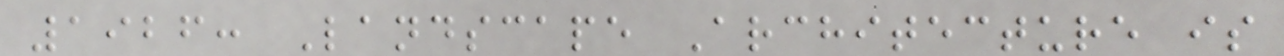1926: Landscape Architecture is
